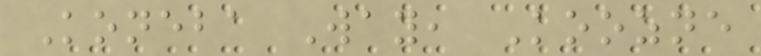Koneba Way, Koozne
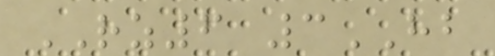RZ6 3HB
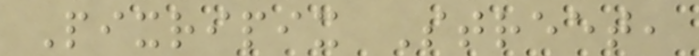Pixripix Street,
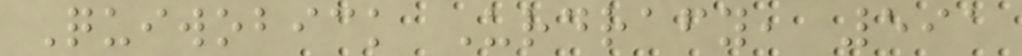Quiwobick Urdrafy, 591
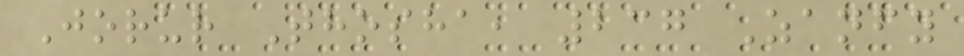Jorur Thosha, 237 Zanfy
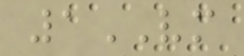1VM
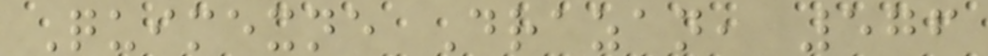Quimexne Drazan, 576
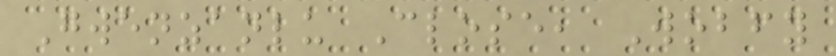Gwenzanlu Close, Wobfy
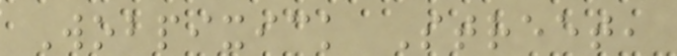Wobpixick Street,
